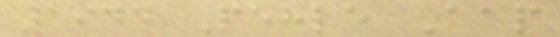1944 Pehle Aap
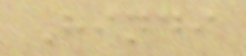Hindi
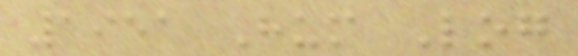1951 Hum Log
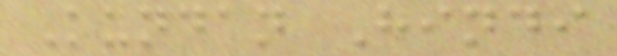Kundan Hindi
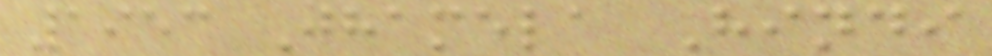1953 Jhamela Hindi
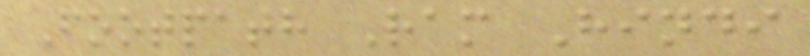Footpath Ram Hindi
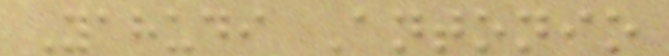Yahudi Antonio
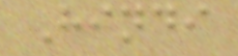Hindi
